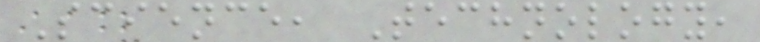Science, Technology,
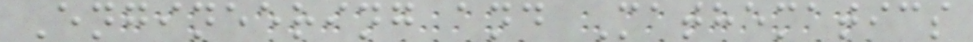Engineering and Mathematics
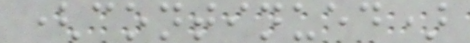(continued)
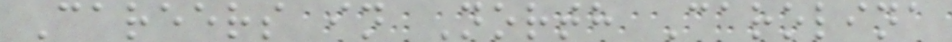Careers in North Carolina
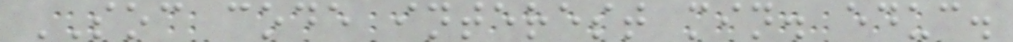SOC code interest min. educ.
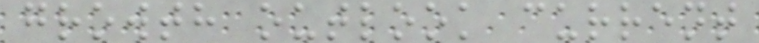growth outlook current
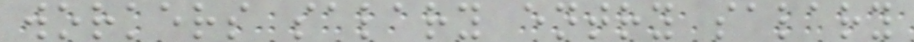workers salary entry salary
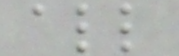all
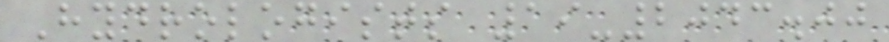Hydrologists 19-2043.00
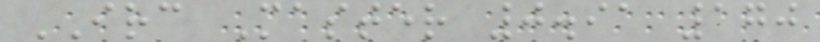IRC Master 0.91 170
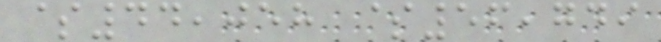$44,058 $56,749
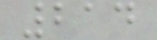214
